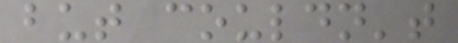but couldn't
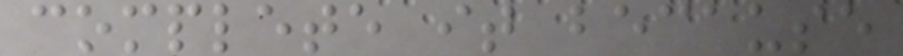complete it because
